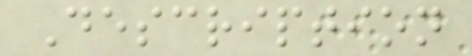Description
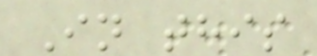In this
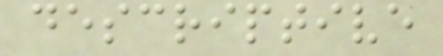descriptive
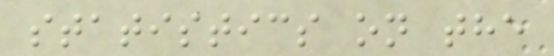statistics on the
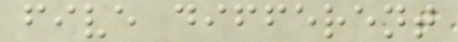five different
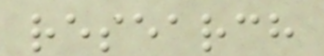research
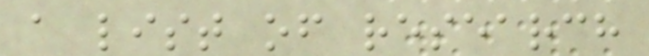a list of research
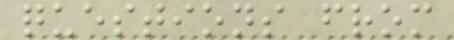questions from
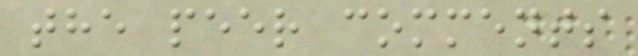the peer comments
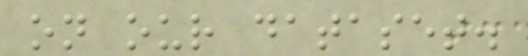on our dataset.
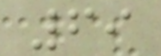69
